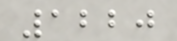1220
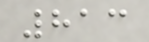813
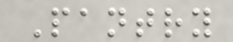Pantry
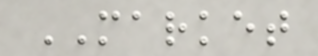MARKET
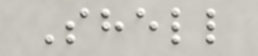Shell
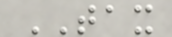TAX
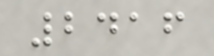2416
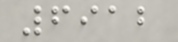6912
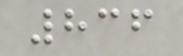836
